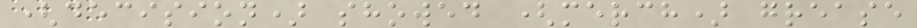(decision) showed (merch) grease
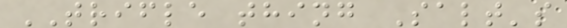TRIFLE thing Salt's
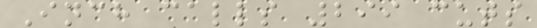Inch calls 299 cuts
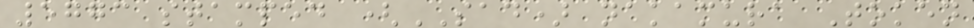5773 stamped (SAD) nakamura Token
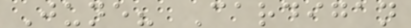June? Cardigan
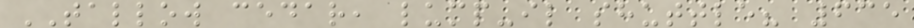TALLOW cedar, lump-il shuttle? 635
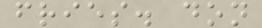fries. don
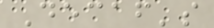Decaf's
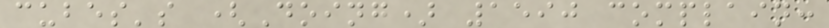cubes's (Doing) 1590 complain:
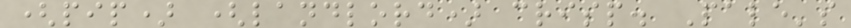(pip) (landlord) crisp. Pale's
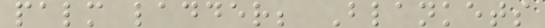palm ladder; Blankets
